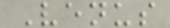Venus
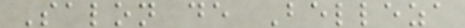Salon de Belleza
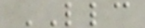LLC
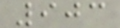903
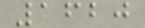1620
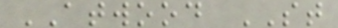ATWOOD ST
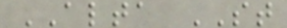ALTA ST
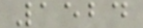1524
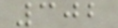302
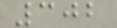302
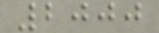2000
